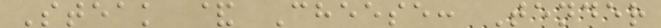Steak & Cheese: Tender
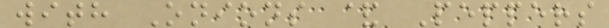with Onions & Peppers
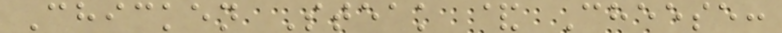Chicken Steak & Cheese:
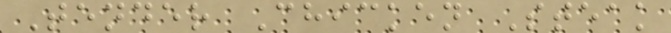Tender Chicken Steak
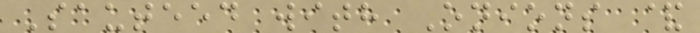Sauteed with Onions &
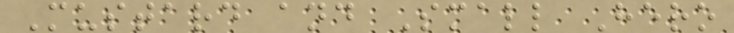Mustard and Small Hero
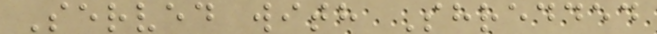Served with Shredded
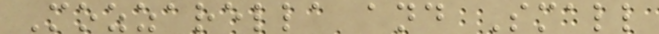Mozzarella and Small
